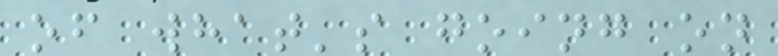of what's going on
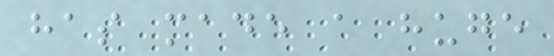has made a huge
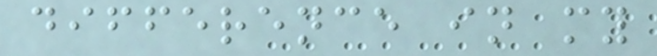difference in my
